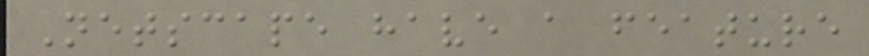Netscape have a feature
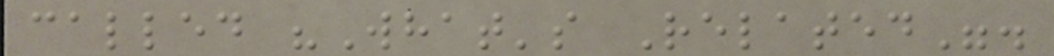called "What's Related".
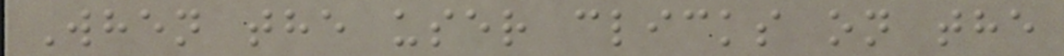When the user clicks on the
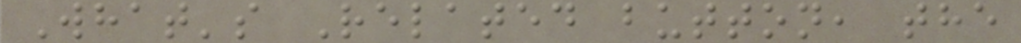What's Related button, the
